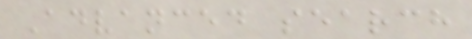Advanced search
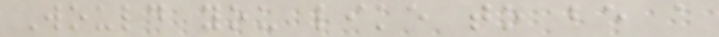Would you like to be a
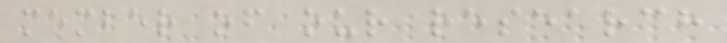member of our research
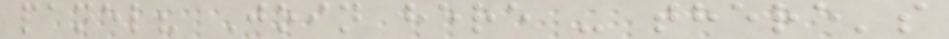panel? Join here - there's
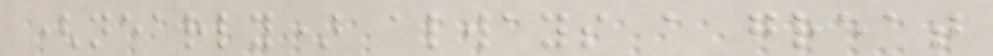(nearly) always a great
